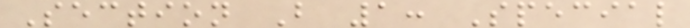Section B 1: Special
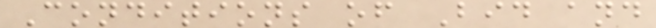Conditions of Bid and
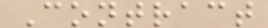Contract
